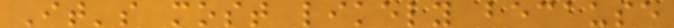It's most likely because
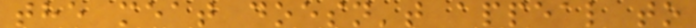the meat doesn't appeal to
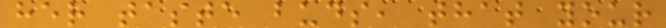her taste buds, that your
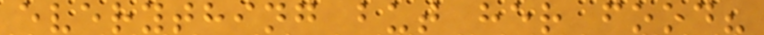everything but her food?
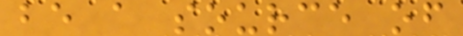be a source of
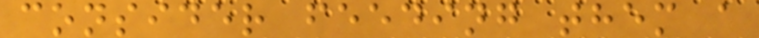consider feeding them a
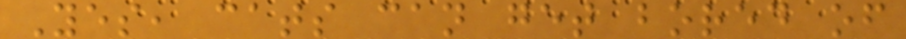Yes, cats can get bored of
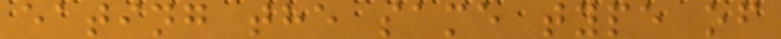eating the same type of
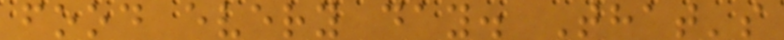food every day. That's
